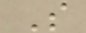S
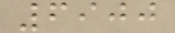6900
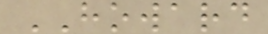HOWARD
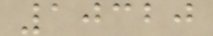10320
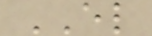EL
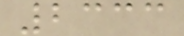2333
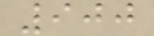900
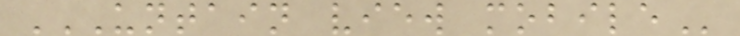UNTAIN VIEW MOBILE
